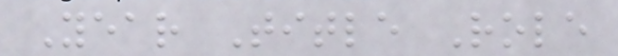Year Title Role
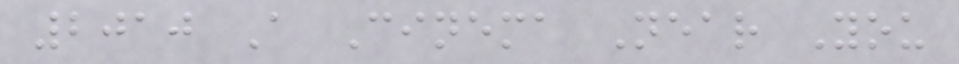2010 A Cinema Near You
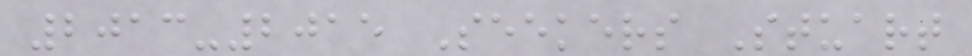2013-2015 Seekers Stuart
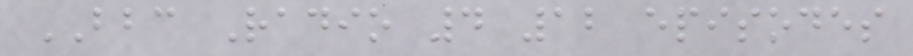BBC Radio 4 12 episodes
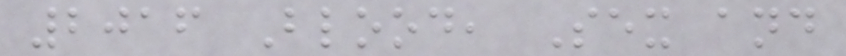2016 Blood, Sex and
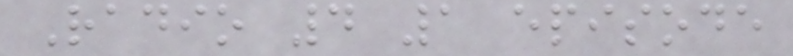Radio 4 1 episode
